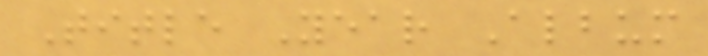Title Year Album
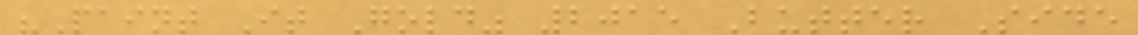"Paint It Gold" 2015 Butter Side
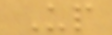Up
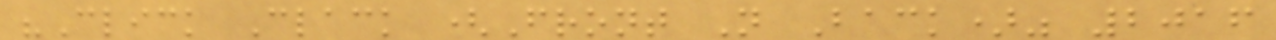"Click Clack (Front N Back)" 2016
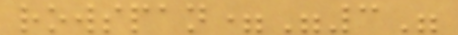rowspan="3"
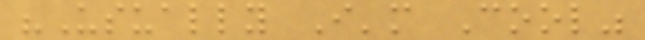"Usually I'm Cool"
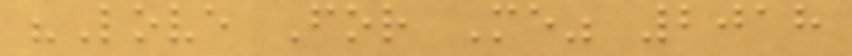"Love For Me" 2018
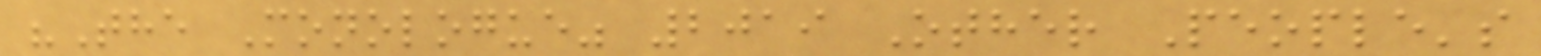"The Monologue" 2019 Other People's
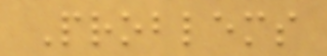Problems
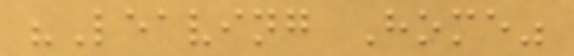"Leaving Home"
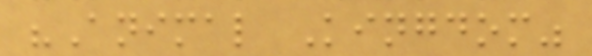"Animal Kingdom"
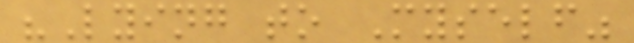"Lying to Myself"
